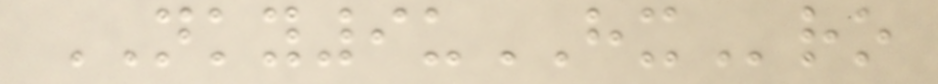NKY9uHXro
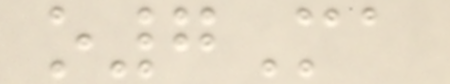o7Ma
